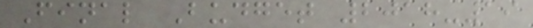Final Budget 2018-19
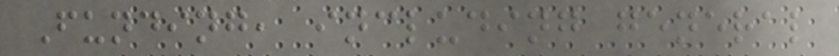Funding, including general
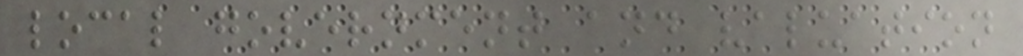local government and valuation
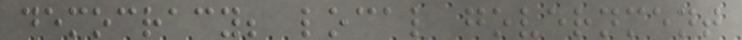democracy; local government
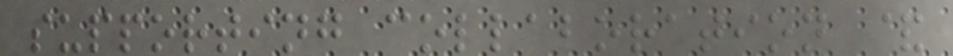supporting collaboration &
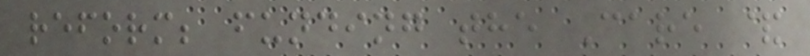reform; funding the Care &
